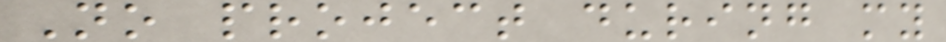No project during my
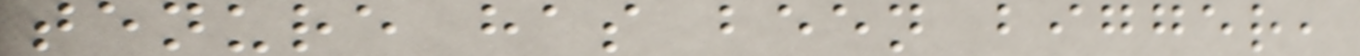tenure has been bigger,
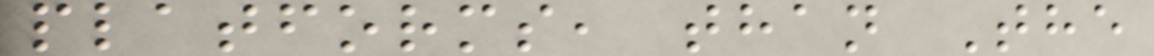platforms, than The
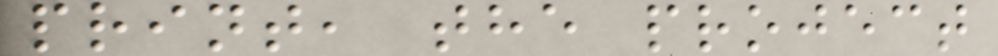print, the project
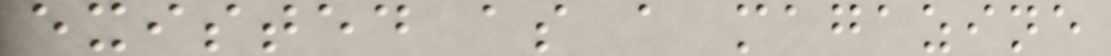existed as a magazine
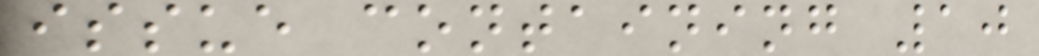issue containing 10
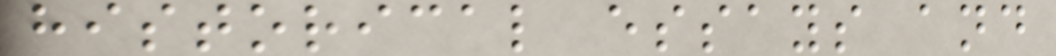historical essays and
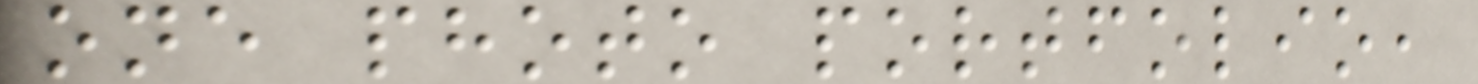one photo portfolio,
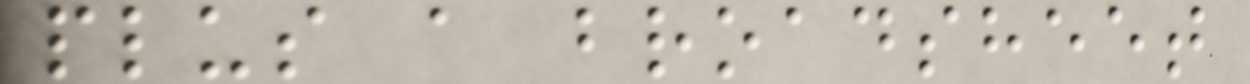plus a broadsheet
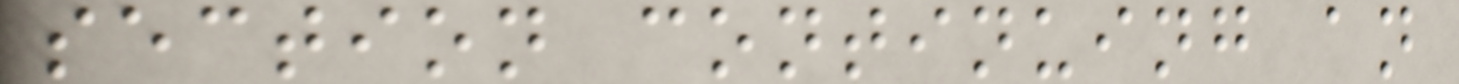section continuing an
